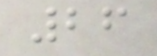26
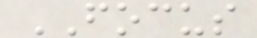FOCUS
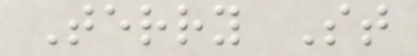Terry St
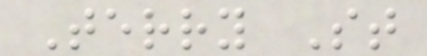Terry St
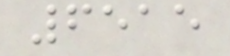6515
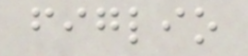figlio
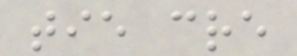tie cre
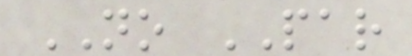NO PAR
